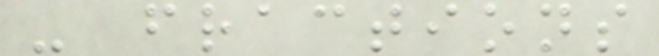- fractions
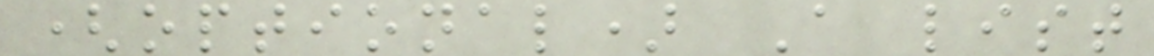(optional) A list
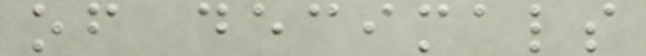of decimals
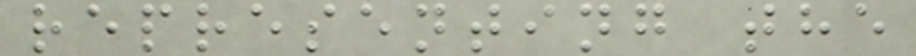representing the
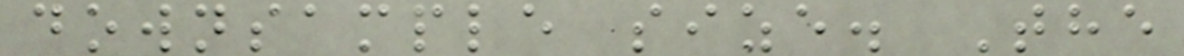downsample size. The
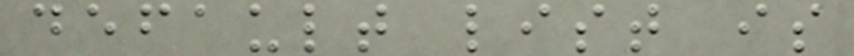default list is
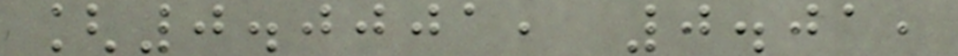[0.0001, 0.01,
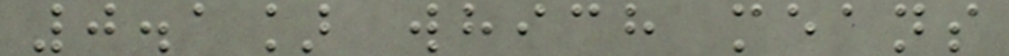0.1] which means
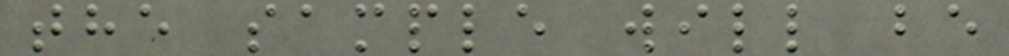the sample will be
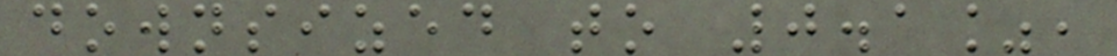downsized to 0.1%,
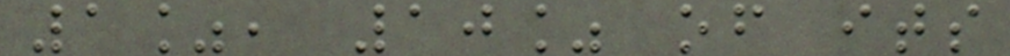1%, 10% of its
